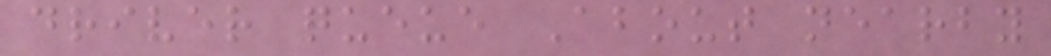driver queue About nearby
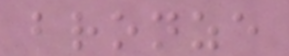bronze
